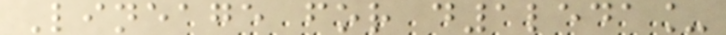Lineage for d1leda_
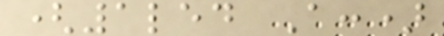(1led A:)
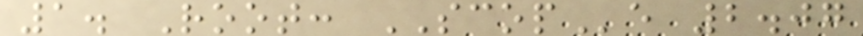1. Root: SCOPe 2.07
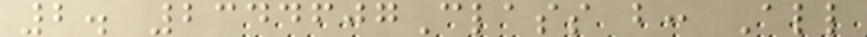2. 2344607Class b: All
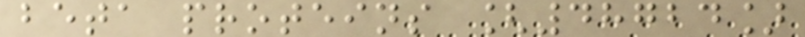beta proteins [48724]
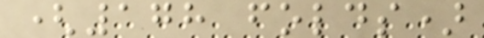(178 folds)
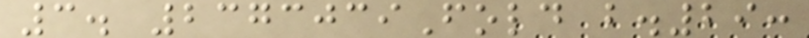3. 2373039Fold b.29:
